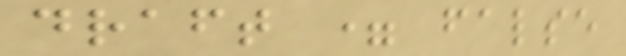draft = false
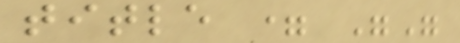title = ""
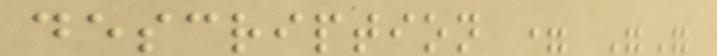description = ""
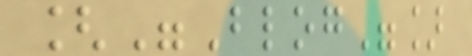["Blog"]
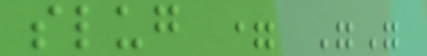slug = ""
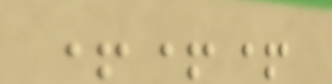+++
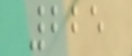225
